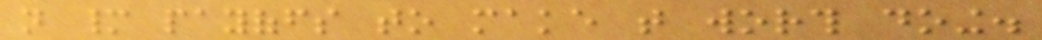not many payoffs to make that worth doing.
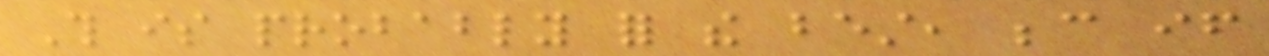This is probably for the best, because if
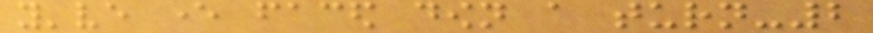you've ever faced down a turn-2
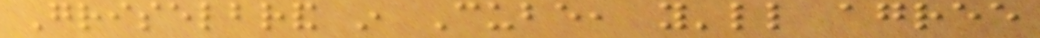Griselbrand in Cube, you'll agree
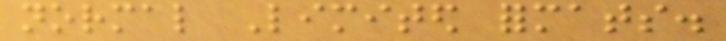normal Limited formats.
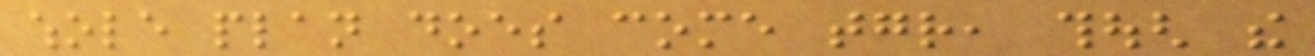whole plan does come together, though the
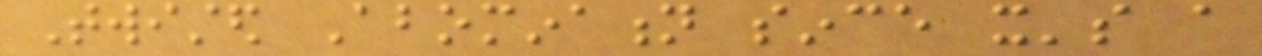Twisted Abomination since it's a
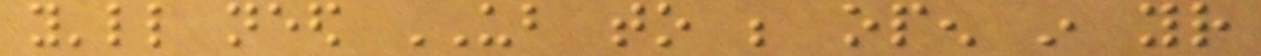you'll need UB to be open in your
